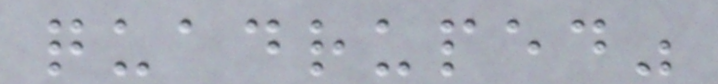quadruped"
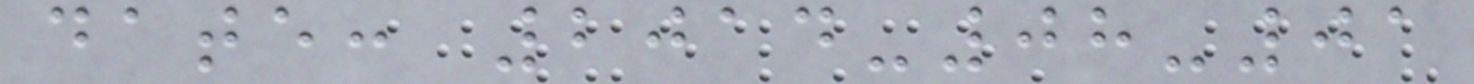date: 2014-08-01
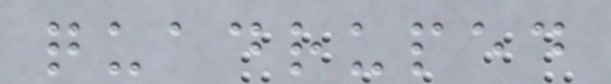quadruped
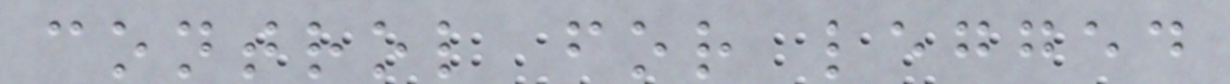control for legged
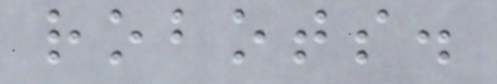robots.
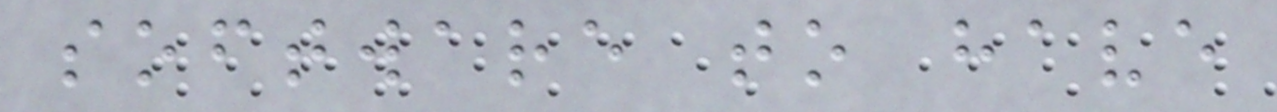software to have
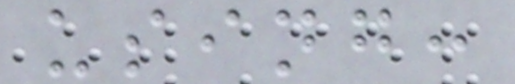using:
